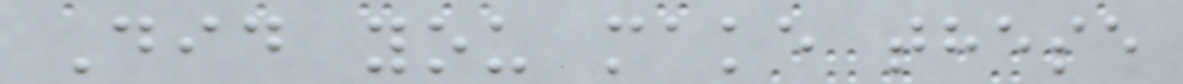Did you make these
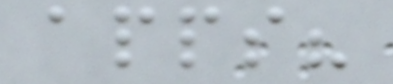apps?
